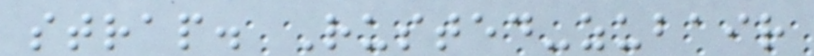strap. Rusted-zubair
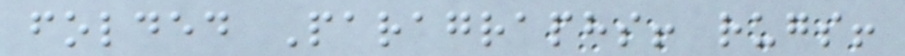folded Paragraphs! rugs!
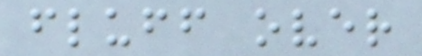fluff over
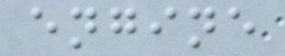engine
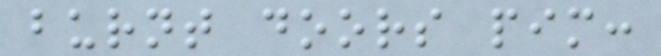burnt doors pim:
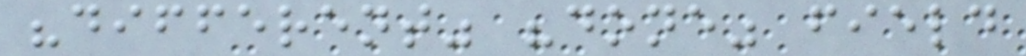"different" "done" field
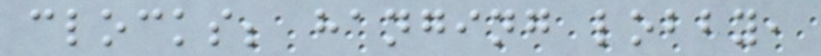clocks; hanging lobby,
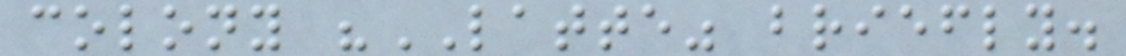colony "LATTE" briefly.
